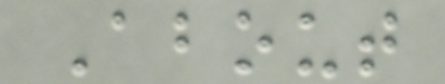About
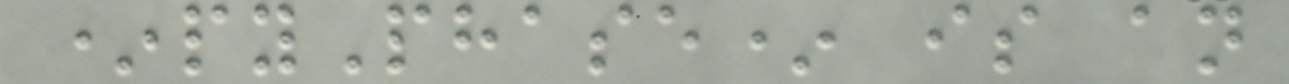*pyPhase* is an
